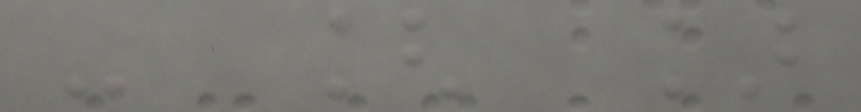- [ ]
